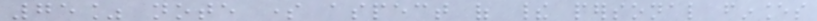75% note some aspect of their personal finances
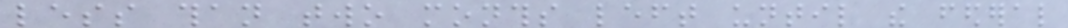less than two months left until the federal
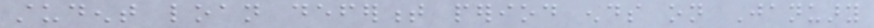student loan deferment period ends on January
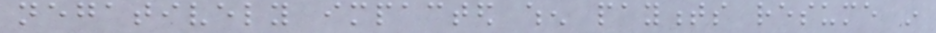negatively impacted when payments resume in
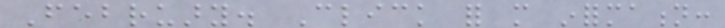February. Click for more information:
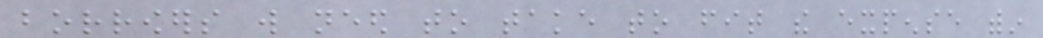borrowers will need to take to fit the expense within
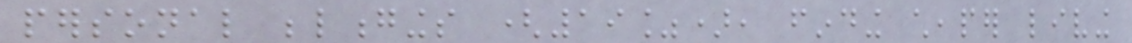personal belongings (19%), finding cheaper living
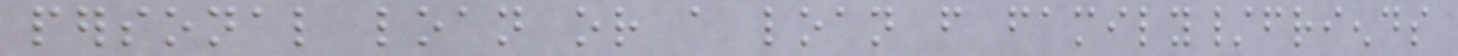personal loan or a loan from family/friends
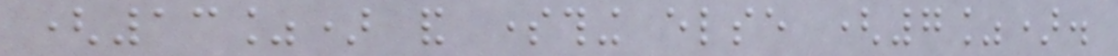(13%) and something else (7%).
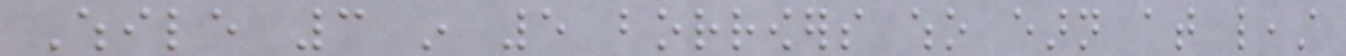While 3 in 5 borrowers who earn at least
